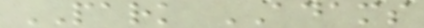PARK ADAMS
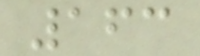163
